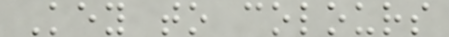Key to colours
